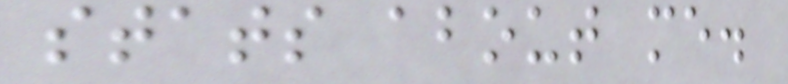stats about me.
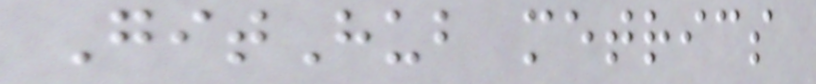GitHub metrics
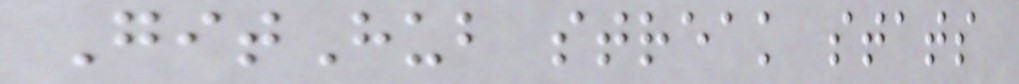GitHub streak stats
